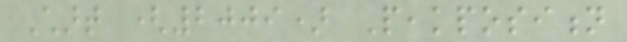Chart (2009) Peakposition
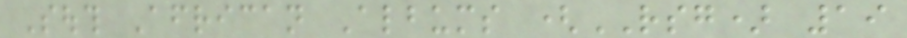South African Albums (RSG) 19
